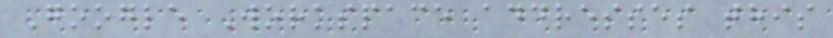Google Workspace addresses this
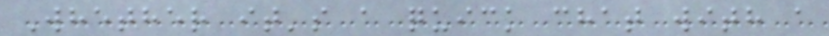Whether it's a quick chat with a
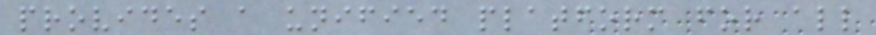provides a unified platform for all
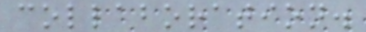collaboration.
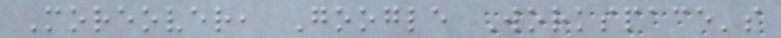Moreover, Google Workspace's
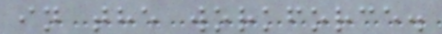in the workforce.
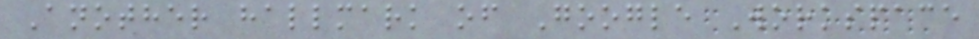Another hallmark of Google Workspace
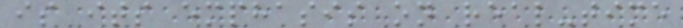is its emphasis on real-time
